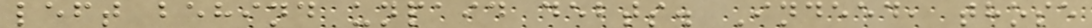left behind unpaid debts. Indeed, those
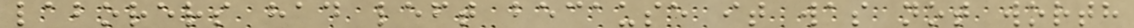laborers had left because it was not worth
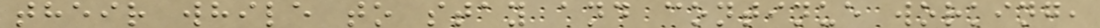their while to stay and continue working,
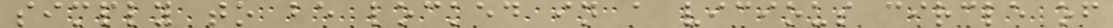simply to be locked in a vicious circle of
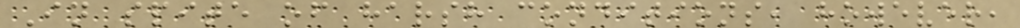In spite of harsh conditions, however,
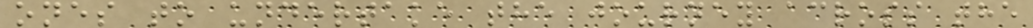ones to undertake the journey across the
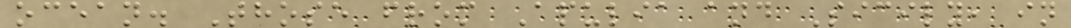ocean. Those from Apulia and Sicily, in
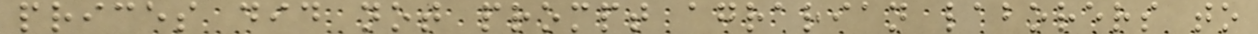prices did not prompt agrarian laborers to
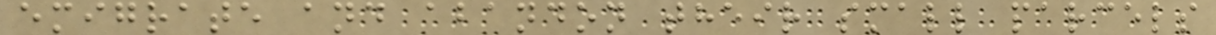emigrate and abandon their small parcels
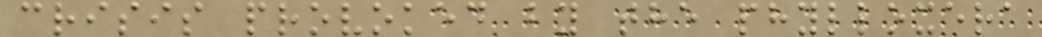crisis provoked by the phylloxera
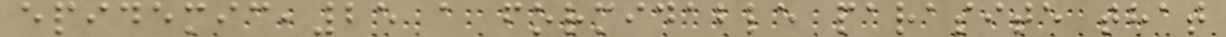epidemic,25 a formidable parasite that
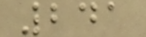241
